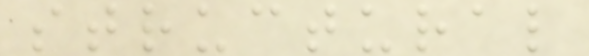structural
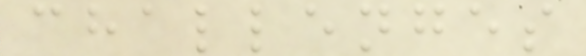challenges
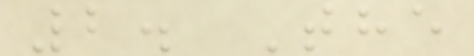2. The
